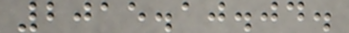2015.10.04.
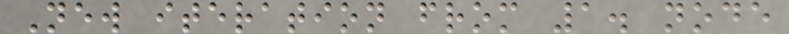New iteration from 1. node
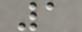1
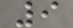9
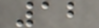12
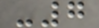-7
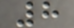8
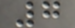7
